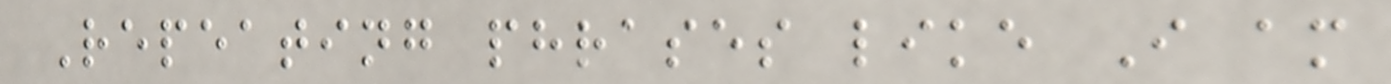Repeating phrases like I am
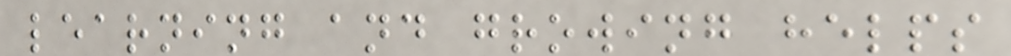learning and growing helps
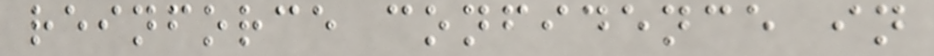reinforce confidence in
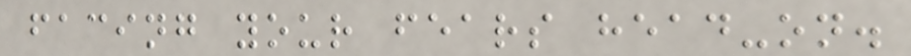facing your fears head-on.
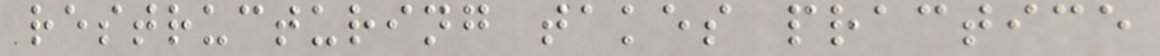restructuring takes practice
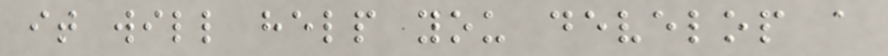it will help you develop a
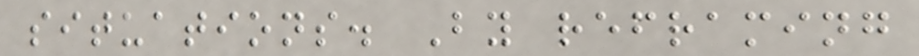situations. By reframing
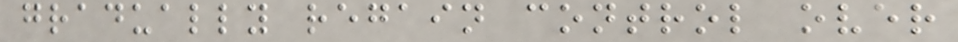gradually regain control over
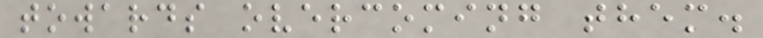towards overcoming them.
